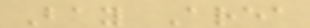Bay Area
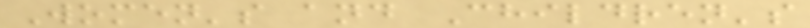Women's and Children's
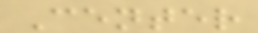Center
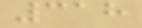318
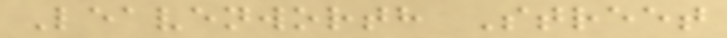Leavenworth Street
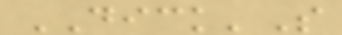DICK'S
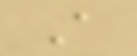A
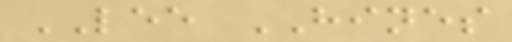LEE HINES
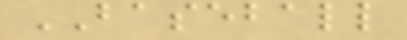BASEBALL
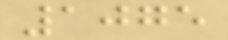1075
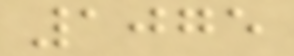1075
